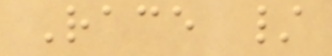Race /
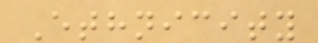Ethnicity
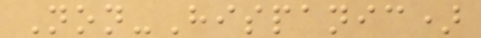Non-Hispanic)
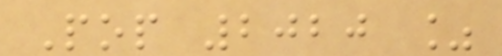Pop 2020 %
